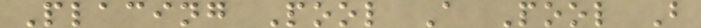Placing Pool A Pool B
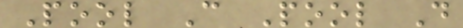Pool C Pool D
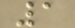1
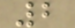2
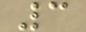3
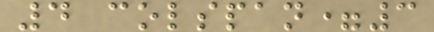4 colspan=3
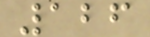126
